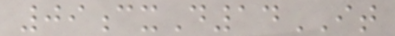09cxD14IT
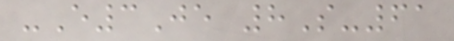-E3Je 8S-61
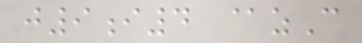j9i4 @zC
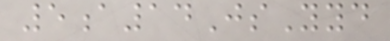5a14JsYyd
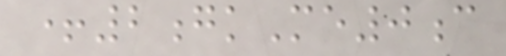+2gkMe0c
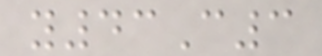y43C3
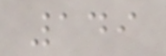149
